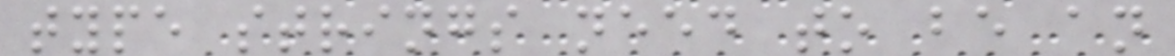type strings need to be an
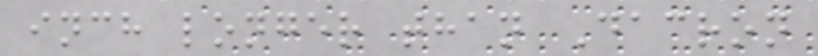inch longer than Dacron
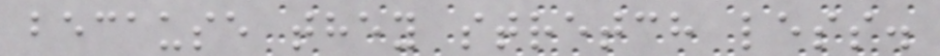because they stretch less.
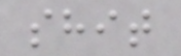shit
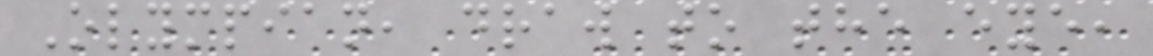Olympian, draw to the eye,
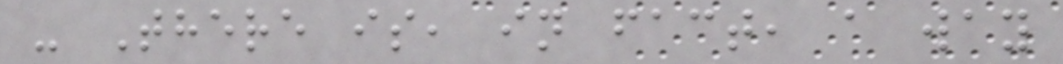- There is, in fact, a way
